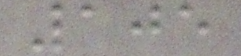105
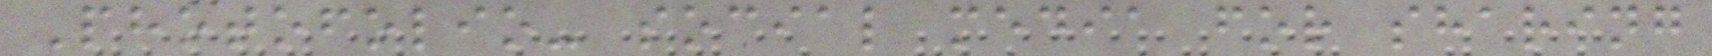Photofolio- social media for sharing
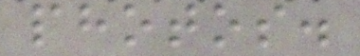photos.
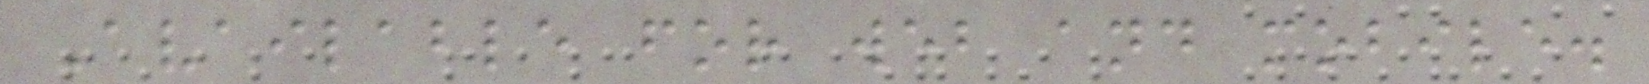Available for web and mobile.
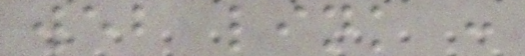web link :
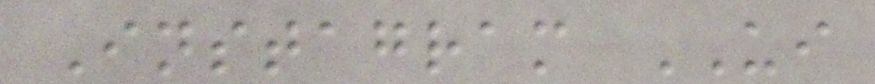Instagram UI
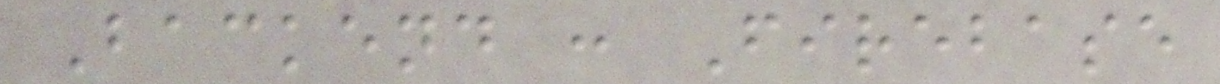Backend : Firebase
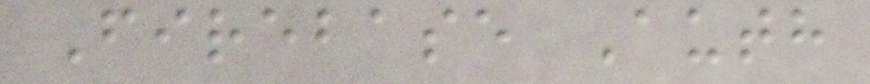Firebase Auth
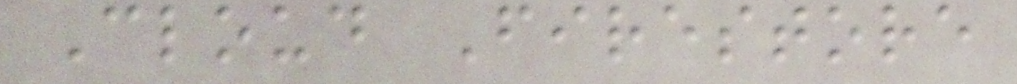Cloud Firestore
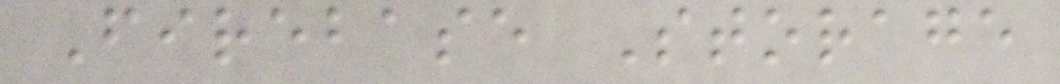Firebase Storage
